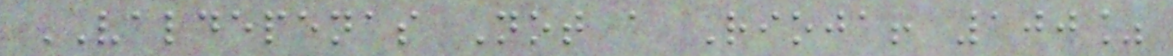VALDEPENAS Not a Rioja! 100%
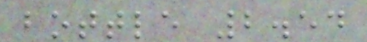bottle 2.54
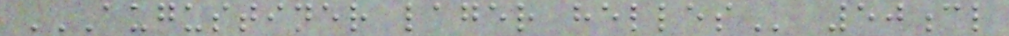AUGUSTINER LAGER HELLES 50cl
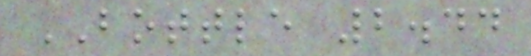BOTTLE 2.44
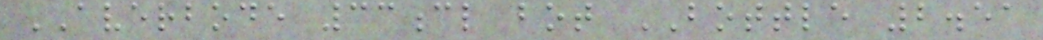AVERBODE 33cl bot BOTTLE 2.51
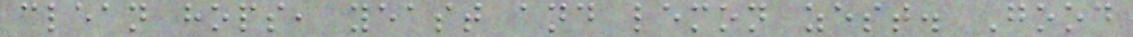clean hops, yeast and lemon zest. Good
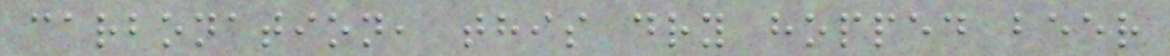carbonation, this dry hopped beer
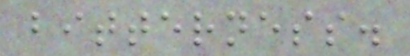bitterness.
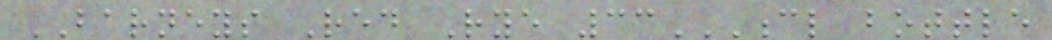BARNEYS Red Rye 33CL BOTTLE
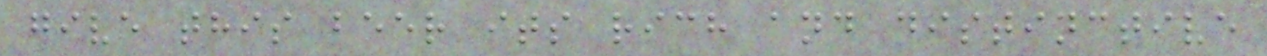give this beer its rich and distinctive
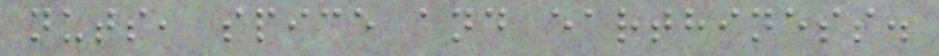nuts, spice and earthiness.
